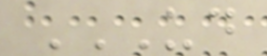UD
